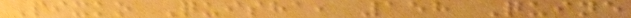Pixko Quisha, 158 Quine
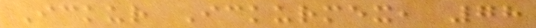Ickur Ickurmex, 78
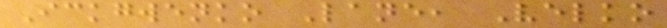Ickgwenko Lane, Velko
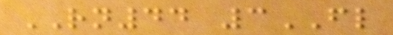RN44 3FL
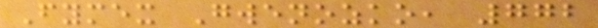Fymex Gwenozko, 772
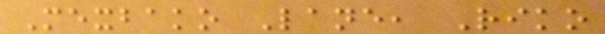Mexbako Lane, Riko
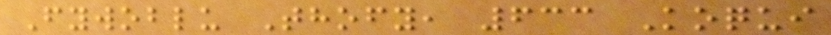Fywoblu Thofy, 633 Koqui
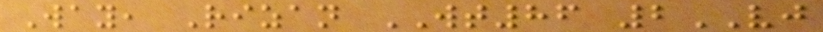Way, Rizan WT86 2VJ
